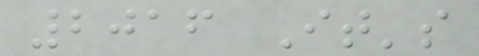2016 It's
